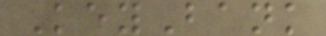KeyBank
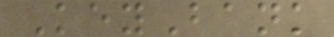KeyBank
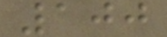100
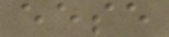eese
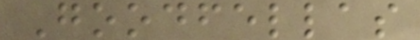Goodfellas
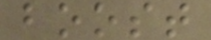boost
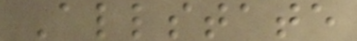Allstate
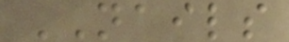NAILS
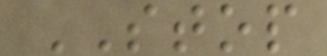STOP
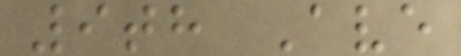9th Ave
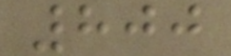800
